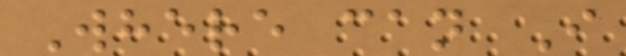Where can I
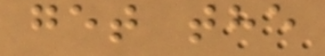get the
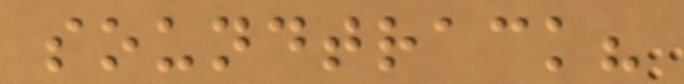soundtrack?
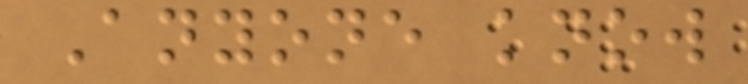Anyone know
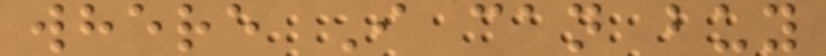where I can buy
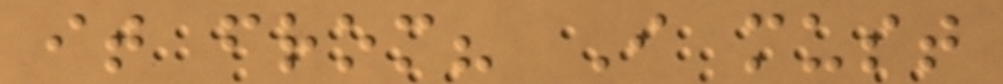it from? I must
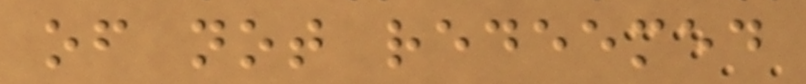of not redeemed
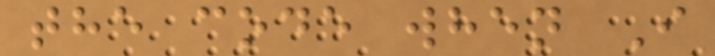the code when I
